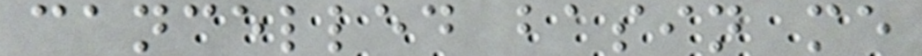cancelled basin me
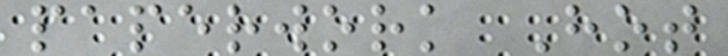paperwork Hot
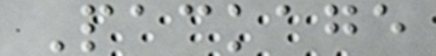Package
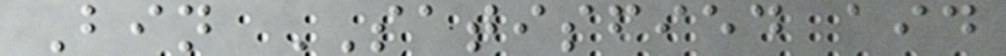Bin SATISFIED aid
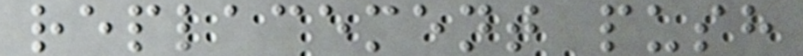replacement push
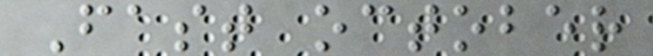Fast october
